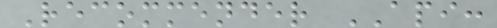Recommender API:
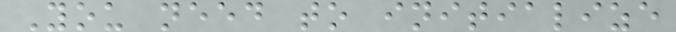You need to initialize
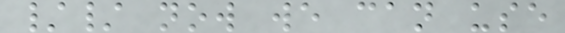// now we can use
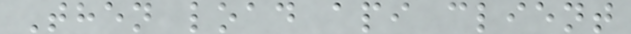Then load api client
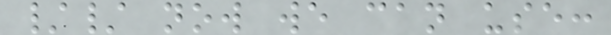// now we can use:
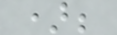);
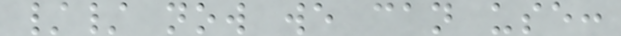// now we can use:
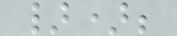});
